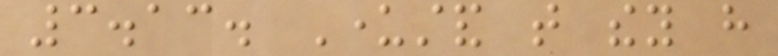3.13. Understand that they have
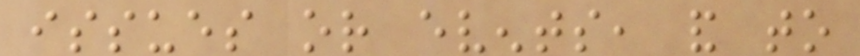issues or events, and to
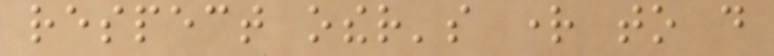respect other's right to do
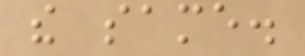the same.
